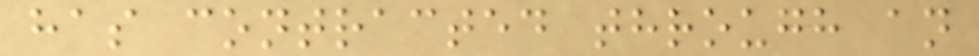has contracted through an
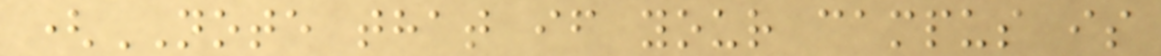(NOTE that if your campus is
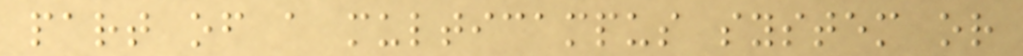part of a multicampus system or
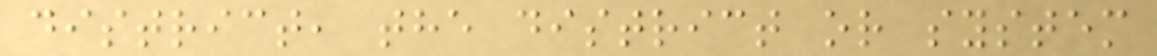district, the district or system
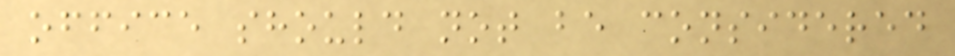office should not be considered
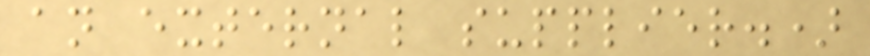an external supplier.)
